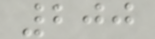200
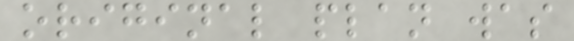original plan was
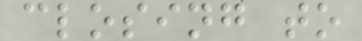closing to
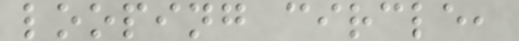looping circle,
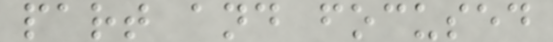part and focused
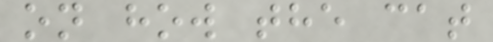on how the cat
